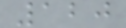120
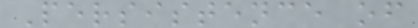Persistence of
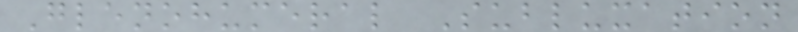Glenohumeral Subluxation
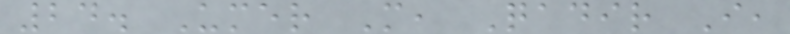24. Umer M, Qadir I,
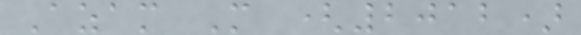Azam M (2012)
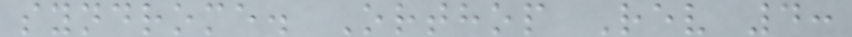syndrome. Orthop Rev 4:
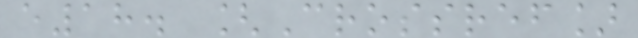e18. [Crossref]
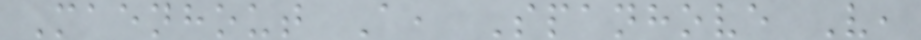Maenhout A, Spanhove V,
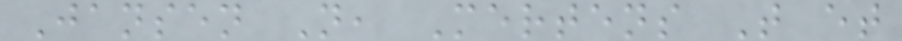Jansen N, Mertens T et
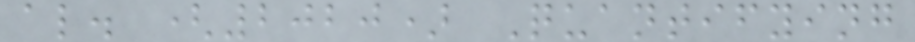al. (2020) Quantifying
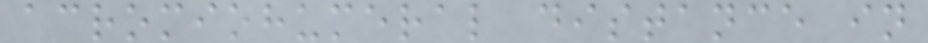acromiohumeral distance in
